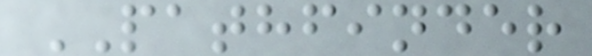PATHFINDER
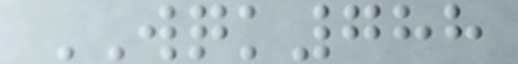WQK788
